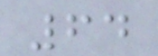64
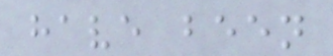have been
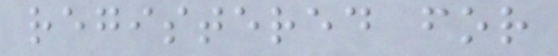registered for
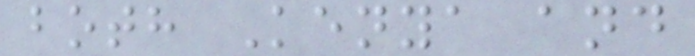both Kenya and
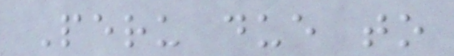Peru due to
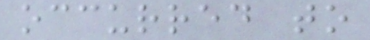occurred to
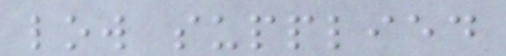low supplied
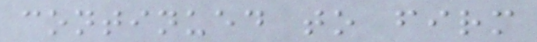continued to firm
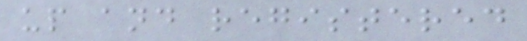up and registered
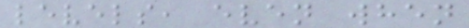levels, even when
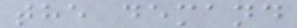the demand
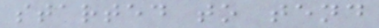started to tend
